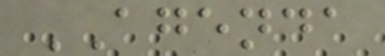AGENDA
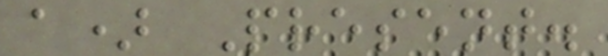a) Present.
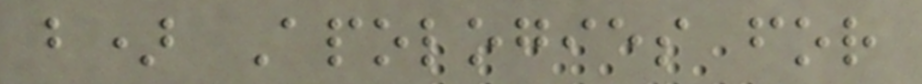b) Apologies for
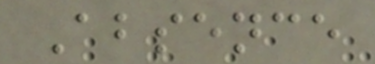Absence
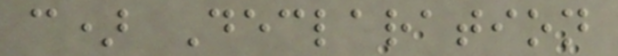c) Declaration
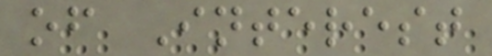of Interest
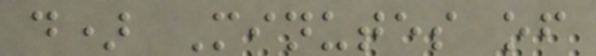d) Minutes of
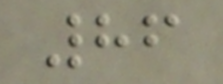86
